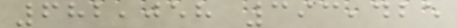682,058 393,425
